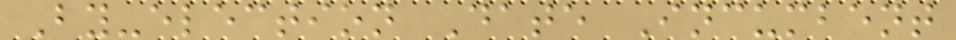By-election Date Incumbent
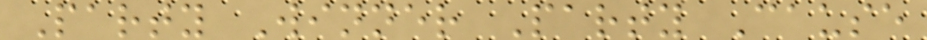Party Winner Party Cause
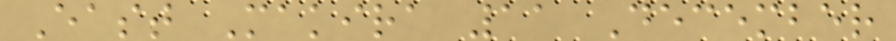East Makira 11 December
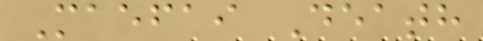Maefai Death
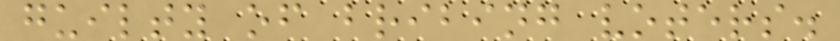guilty of bribing voters.
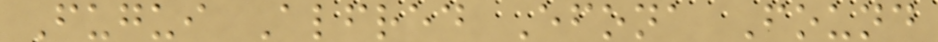Fugui Alfred Efona Found
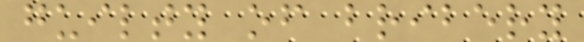guilty of bribery
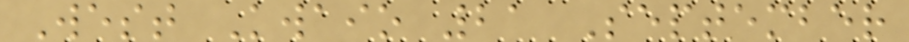West Kwaio 21 September
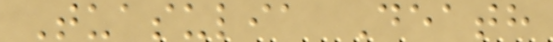Tuasulia Death
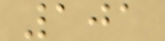101
